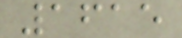1615
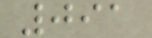091
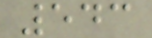543
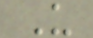U
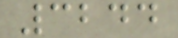3244
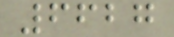6627
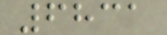6831
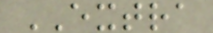EXTRA
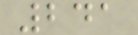241
